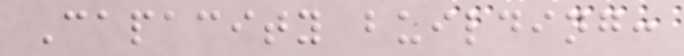Capacity building:
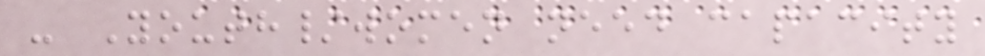- Youth/women need capacity
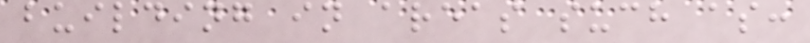building in areas such as:
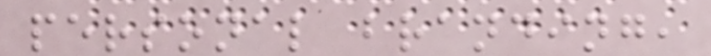personal branding,
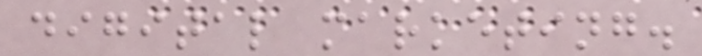digital marketing.
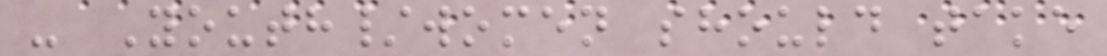- Youth/women should take
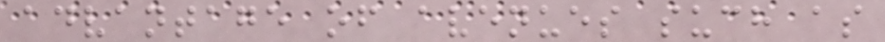advantage of avenues such as
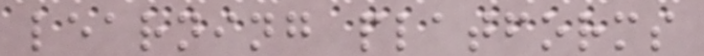learning platforms
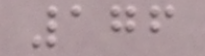176
